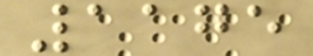1175
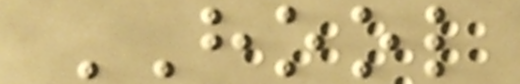HOOL
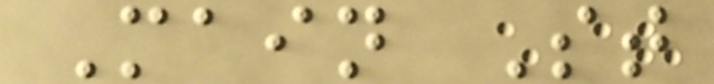Main St
